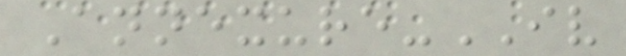Annexure-IV
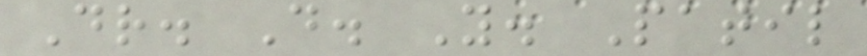Dr. D. Y. Patil
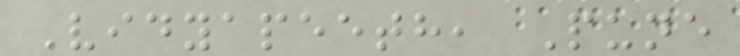Vidyapeeth, Pune
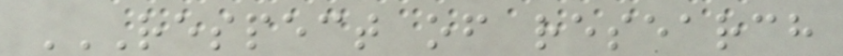RESPECT OF RESEARCH
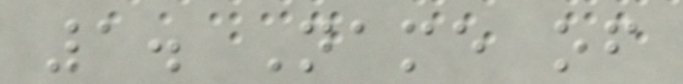1. Name of
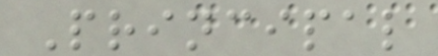Principal
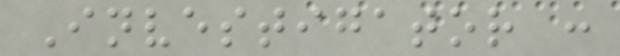Investigator :
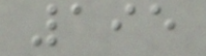195
